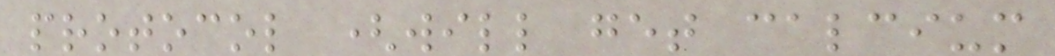protocol (will get calcium
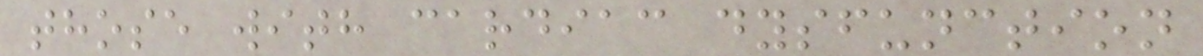those with cardiac dysfunction
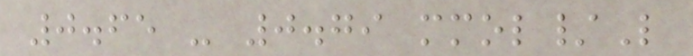0.65 - 0.79 mmol/L
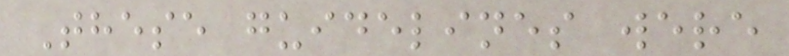These guidelines were
